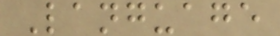Language
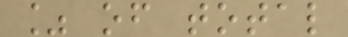% of total
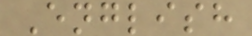English
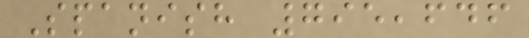Spanish 795,646
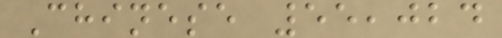Chinese 55,024
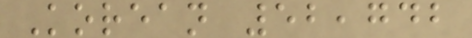Korean 52,742
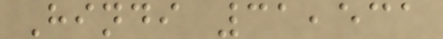Hindi 31,531
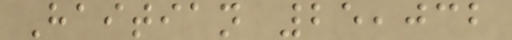Haitian 25,032
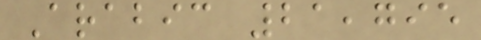Arabic 21,795
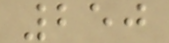250
